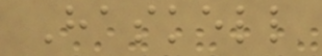Haskell
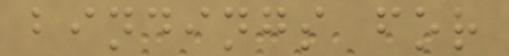bindings for
